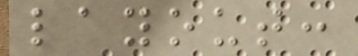layout:
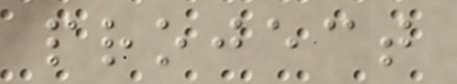project
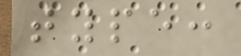type:
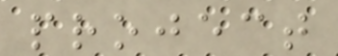project
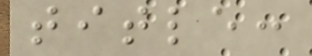title:
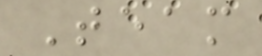Team
